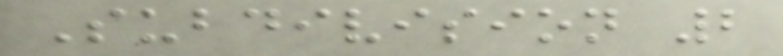Subdivision 2
